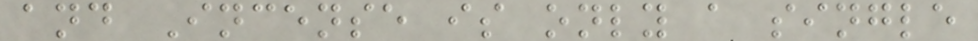and Incense is only a single
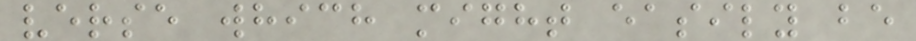verse which might easily be
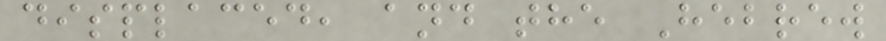displaced, and the Hebrew
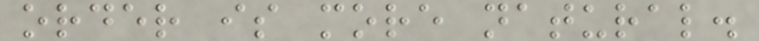order is more natural.
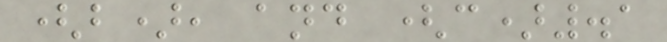(b), and (c).1
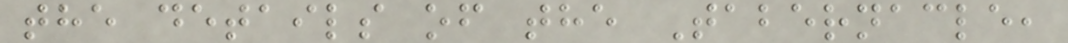the details of the Tabernacle,
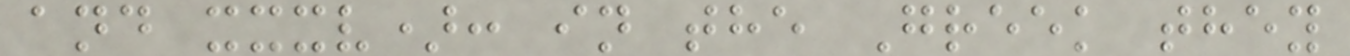and xxxv): in the Greek they
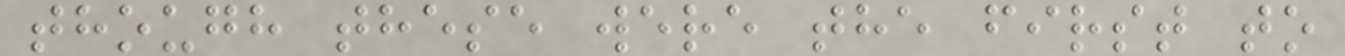though these were the first to
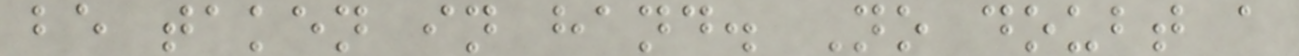be taken in hand. No doubt a
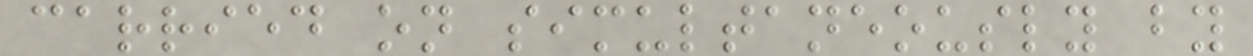carried on simultaneously by
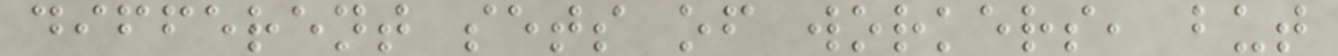different sets of workers, but
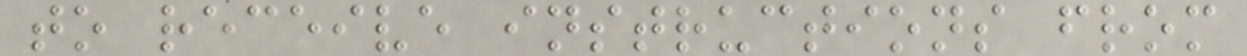to receive instructions from
